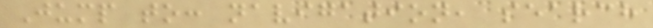Jump to: navigation, search
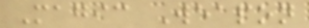Magic Weapon
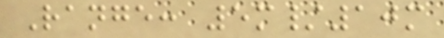Range: 5m/10m
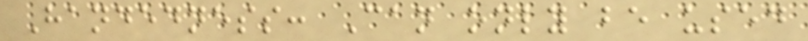Handedness: Can only be used
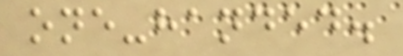one-handed.
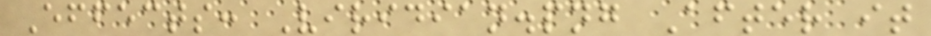Effects: Viridian.png After it
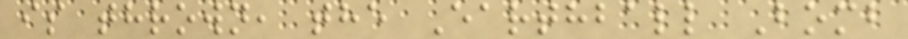is thrown, the Earthball Bomb
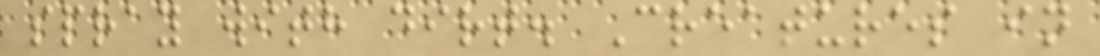spray with dirt. Creatures in
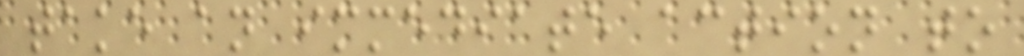take an immediate action to
